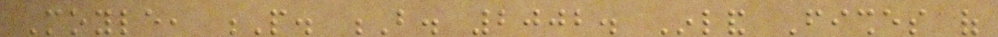Moyle, P. B. 2002. Inland Fishes of
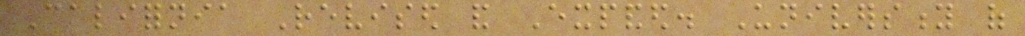California Revised and Expanded. University of
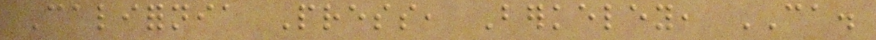California Press, Berkeley, CA.
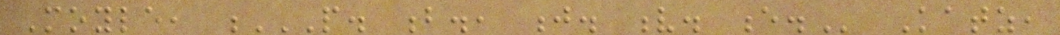Moyle, P. B., J. V. E. Katz,
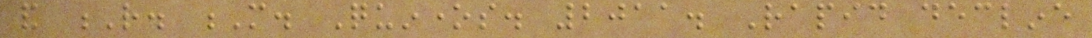and R. M. Quinones. 2011. Rapid decline
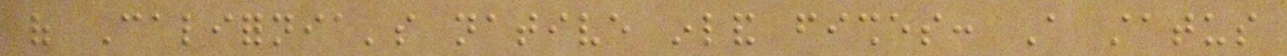of California's native inland fishes: A status
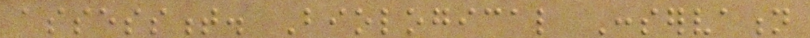assessment. Biological Conservation
